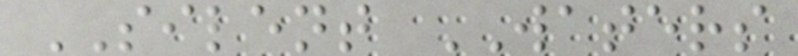SILENT WATERS
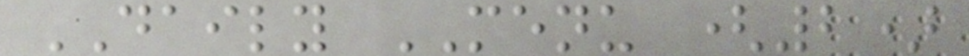DAILY MENU (2)
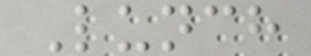Lunch
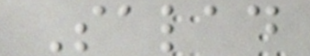Salad
